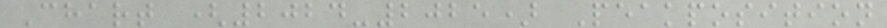Chart (2024-2025) Peakposition
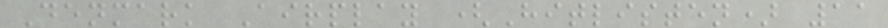Denmark Airplay (Hitlisten) 11
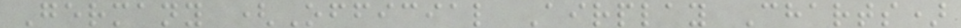Germany (Official Airplay Charts)
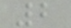2
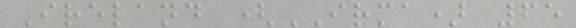Ireland (IRMA) 65
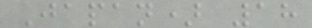Japan) 18
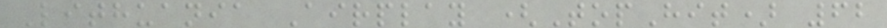Lithuania Airplay (TopHit) 62
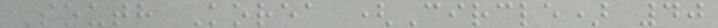South Korea (Circle) 40
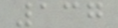137
